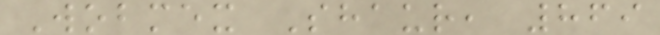Wobmex Shaur, 869
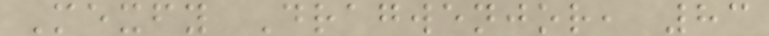Mexfy Dragwenjor, 83
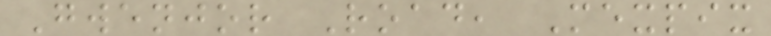Gwenjor Road, Mexpix
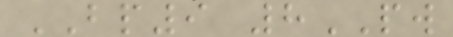BP9 8PW
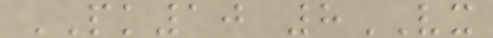PK10 8VX
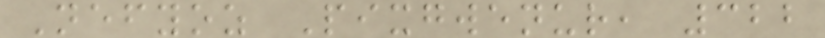Nefyoz Pixgwenur, 322
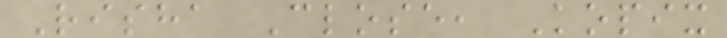Risha Close, Kopix
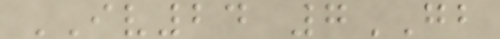IV24 7GB
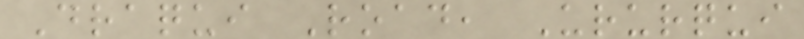Draqui Road, Ururqui
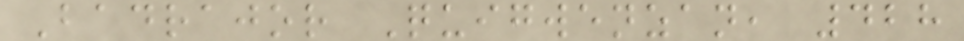Badrajor Quigwenzan, 428
